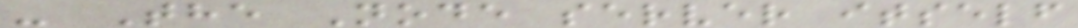- The Node server itself
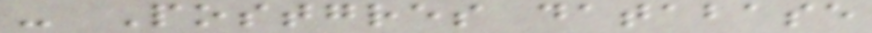- Postgres database
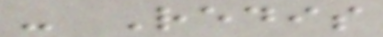- Redis
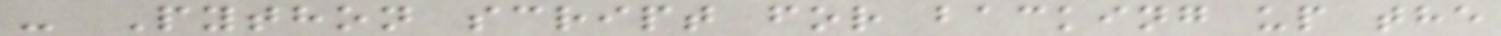- Python script for backing up the
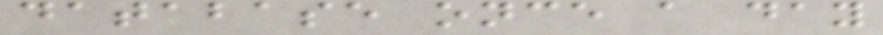database once a day
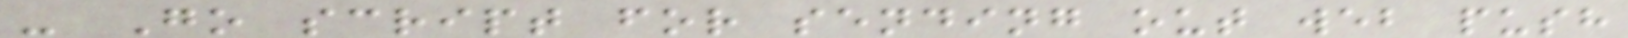- Go script for sending out web push
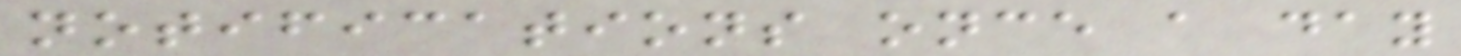notifications once a day
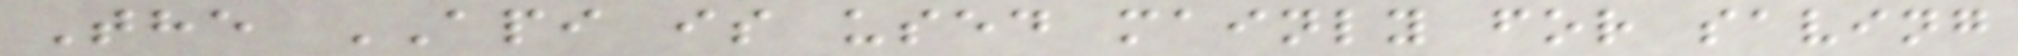The API is used mainly for saving
